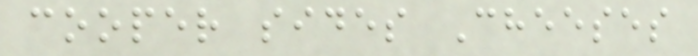cooper sides Cheeses
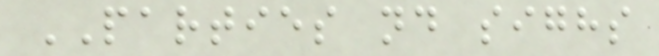PARTIES nd sighs
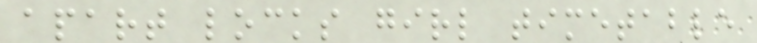apart locks girl timetable
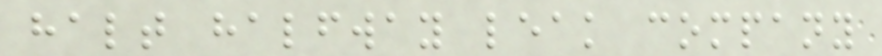halt halfway leak company
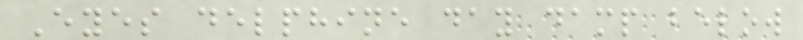Eyes delphine day damp below
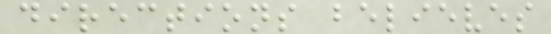directions believes
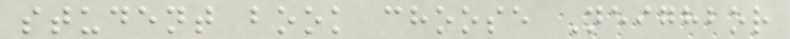student book choose Neighbor
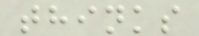thinks
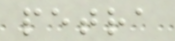petra
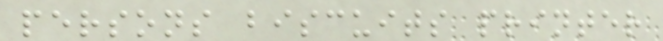persons biscuits printer
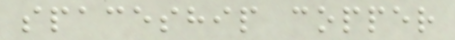spaceship copper
